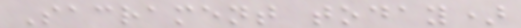Sacrament today)
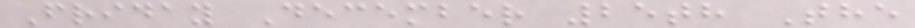Friday December 25th The
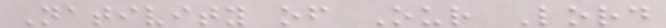Nativity of Our Lord
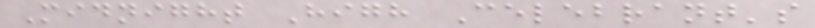Midnight High Celebrant's
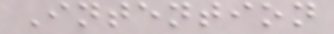Intention
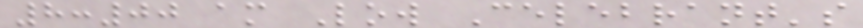8:00 am Low Celebrant's
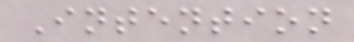Intention
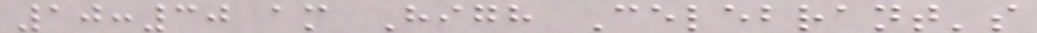10:30 am High Celebrant's
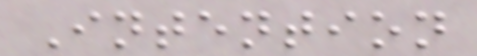Intention
